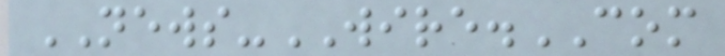NEWS-WIRE.COM
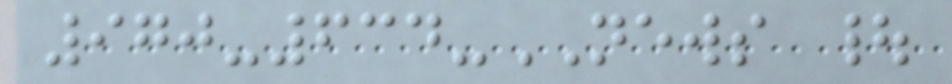970-634-NEWS |
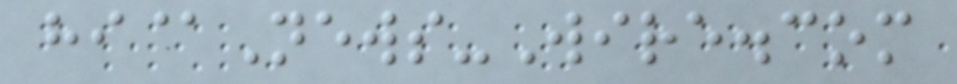hi@News-Wire.com
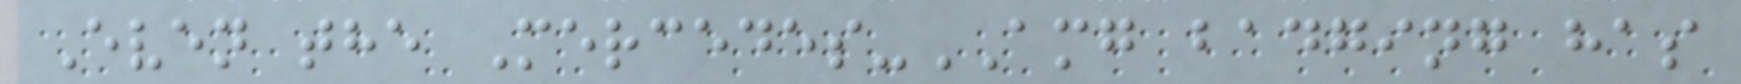Even the Mercedes-AMG badging has
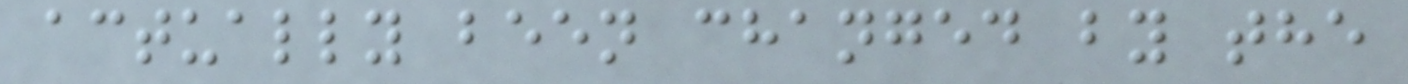actually been changed by the
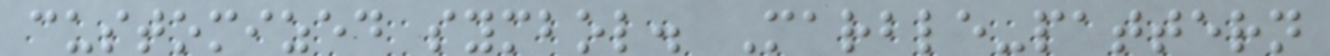customized symbol. Marble-pattern
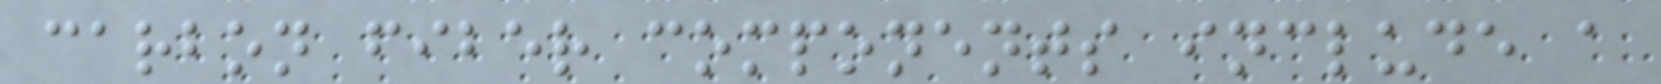carbon fiber components include a
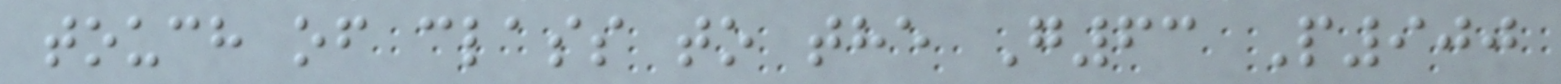touch of class to the G63 P900
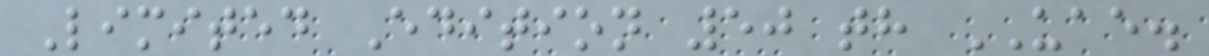Limited Edition 50 th UAE.
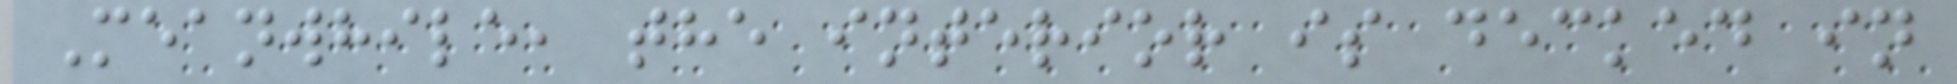Meanwhile, the interior is decked in
